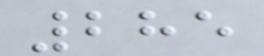285
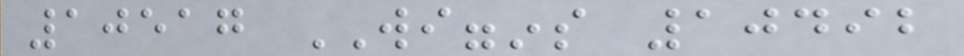10517 WIGGINS 10492
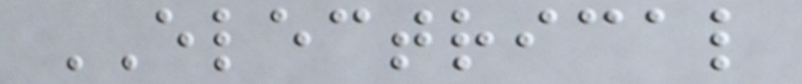ELECTRICAL
